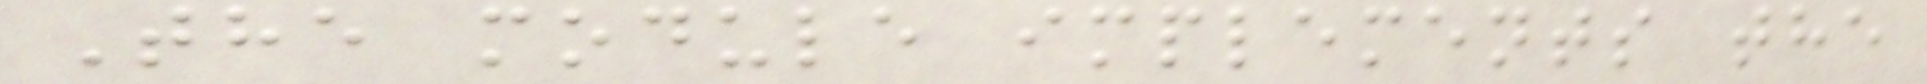The module implements the
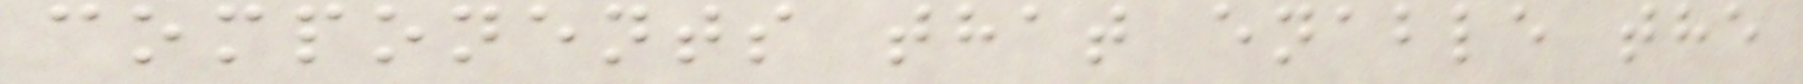components that enable the
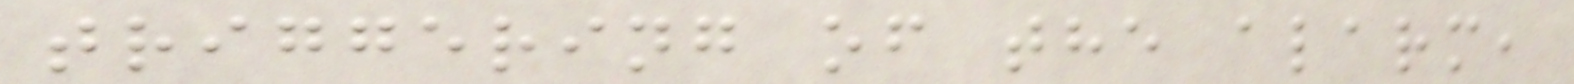triggering of the alarm,
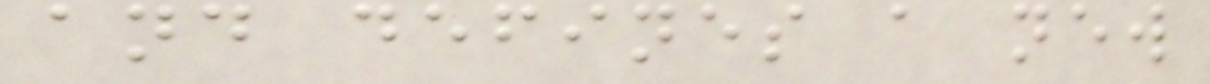and defines a new
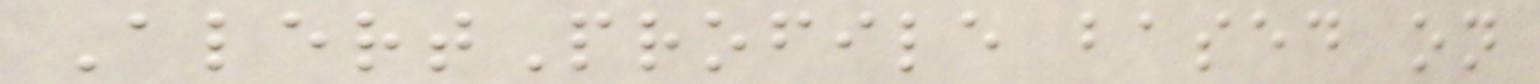AlertProfile based on
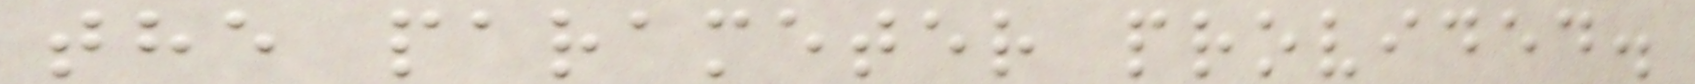the parameter provided.
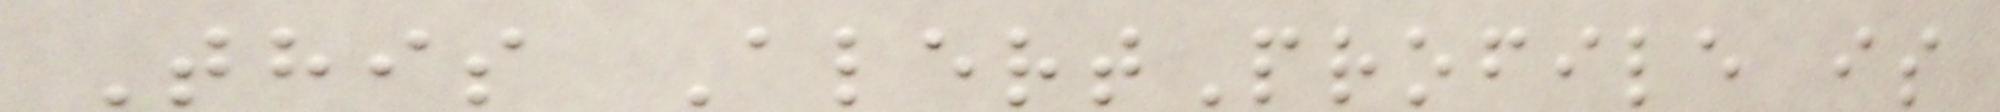This AlertProfile is
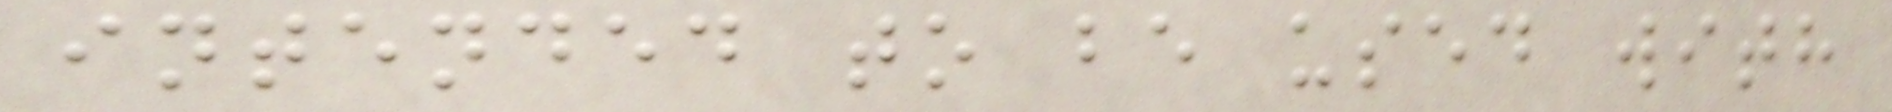intended to be used with
